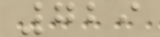729
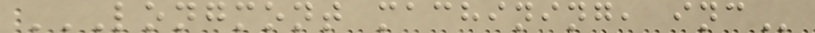LONGMONT MACHINING, INC
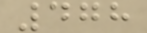478
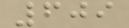609
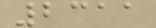2311
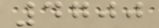4700
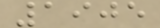1905
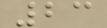23
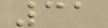31
